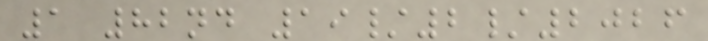1 82nd 19/2/2026
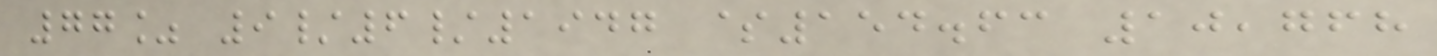77% 9/6/1947 $154.63 10,768
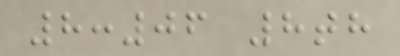8:06 8th
